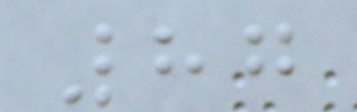87
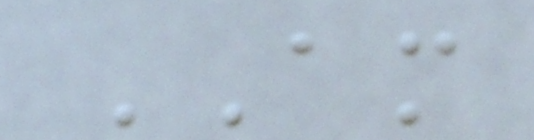AM
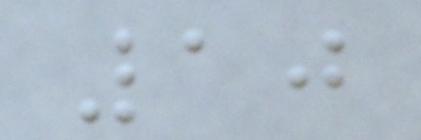10
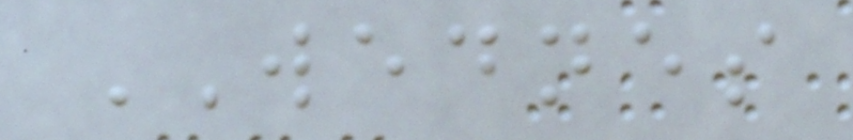WEDNES
